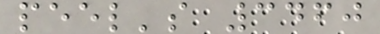peel's 3460
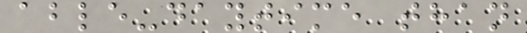able-daytime than
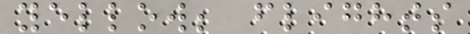yellow; flights
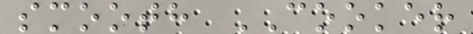smooth COOKER
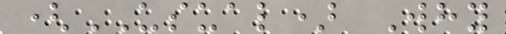(USUAL) Why
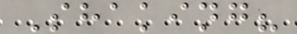Shaking?
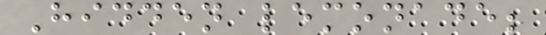Hidden lemonade;
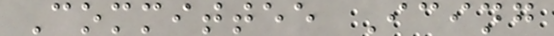Committee Icing
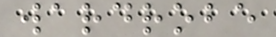wardrobe
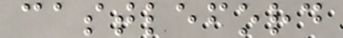castleford
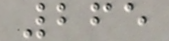265
